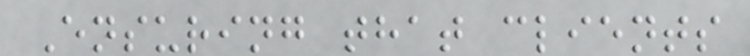Ensuring that clients
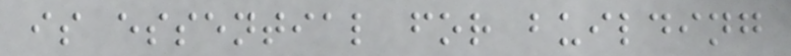is essential for building
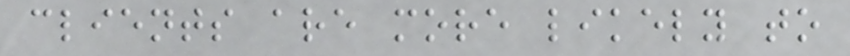clients are more likely to
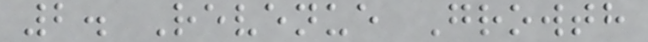2. Revenue Growth
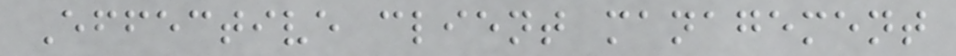Effective client management
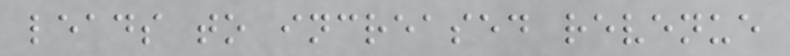leads to increased revenue
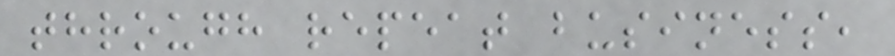through repeat business,
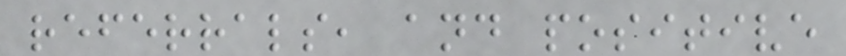referrals, and positive
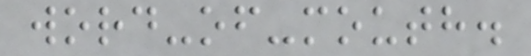word-of-mouth.
